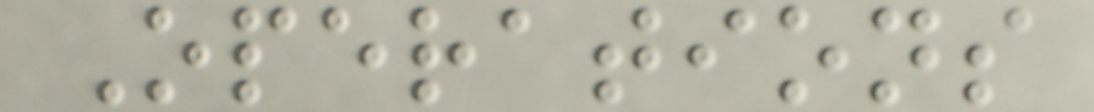Operations
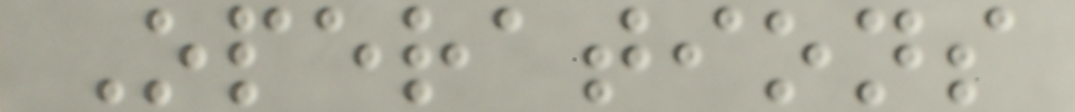Operations
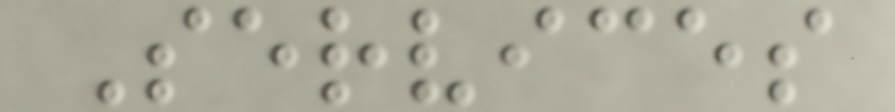Services
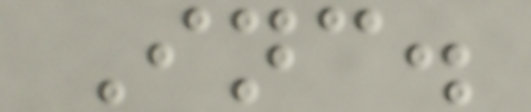Inc.
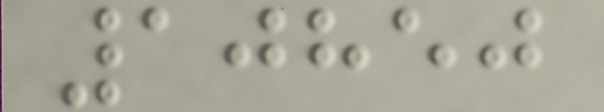10850
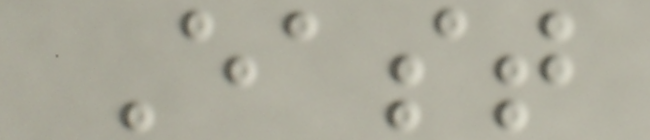East
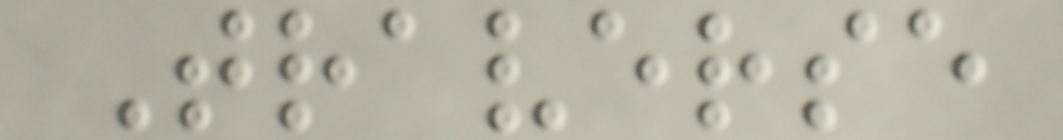Traverse
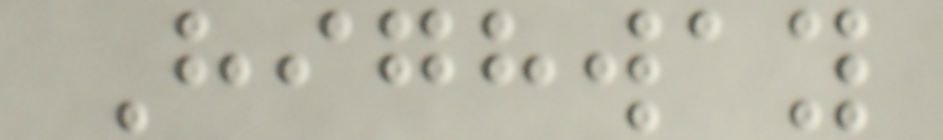Highway
